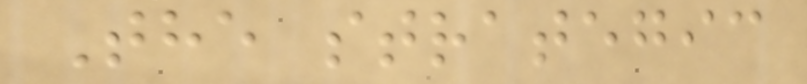The strategic
